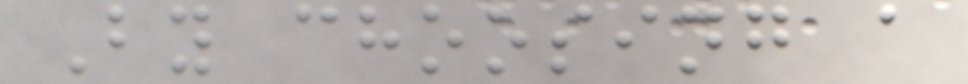By choosing a
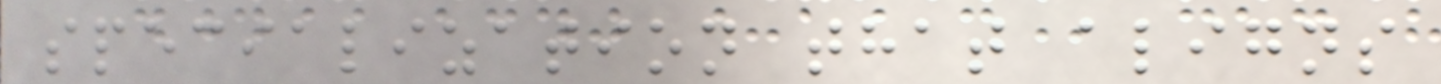specialization that aligns
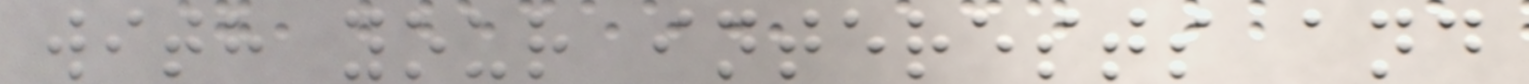with your interests and
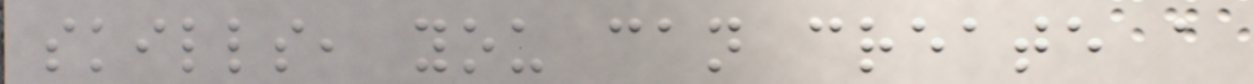skills, you can create a
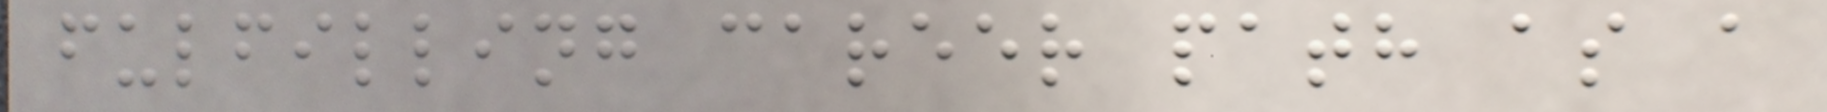fulfilling career path as a
